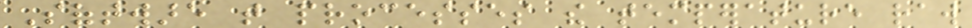Software that processes the temperature raw
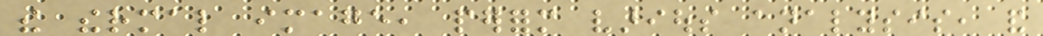the thermal image, perform various analysis, and
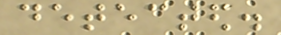detected.
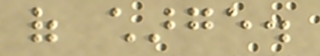of charge.
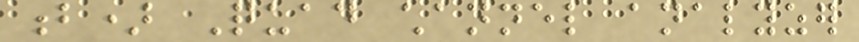b) Quad channel analyzer
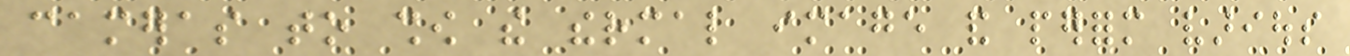cameras to show the thermal image and perform various
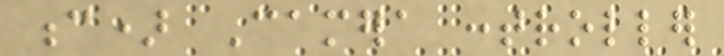c) Camera controller
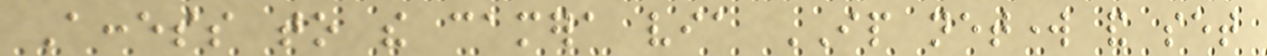Access to the camera via IP network and set
